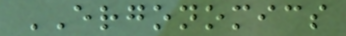ERGONOMICS
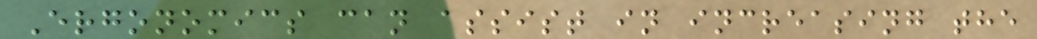Ergonomics can assist in increasing the
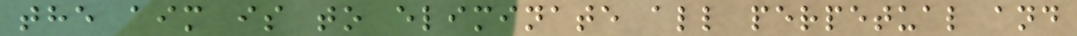the aim is to eliminate all perpetual and
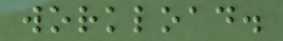workload.
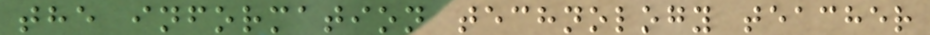the information technology teacher
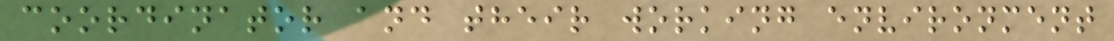coordinator and their working environment
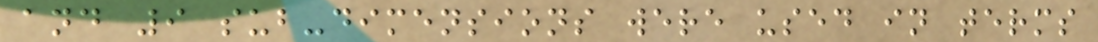and 9 sub-dimensions were used in terms
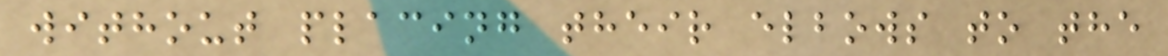without placing their elbows to the
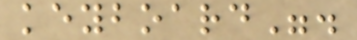keyboard".
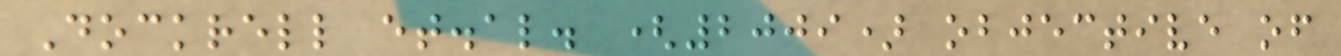Dockrell et.al. (2009) objective of
